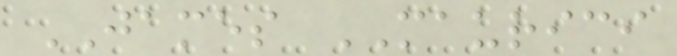JAMES MAURICI
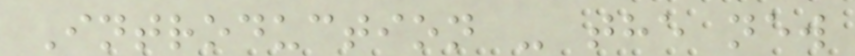Introduction - the new
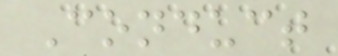Conduct
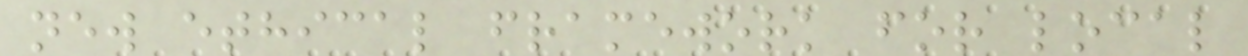new ethical framework for local
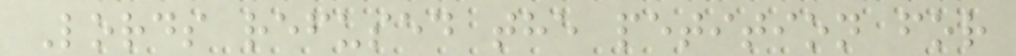Lords refused the petition for
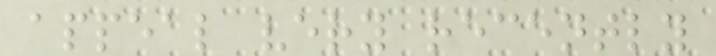appeal very recently
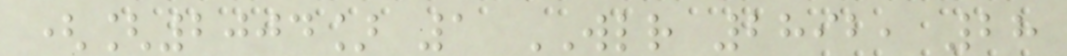([2004] 1 WLR 2892, 28
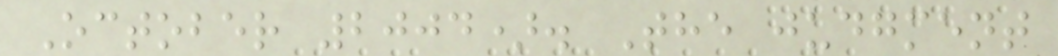October 2004). The judgment
